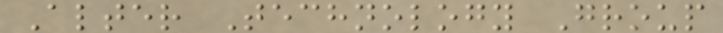Alter Technology Group
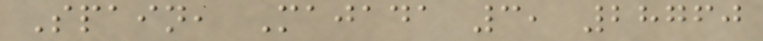Spain, Majada 3, 28760
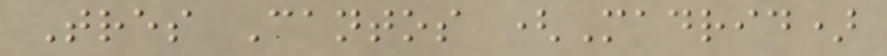Tres Cantos (Madrid)
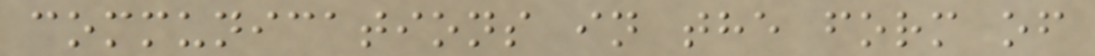communications in the form of
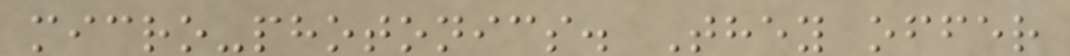micro-photonics. They offer
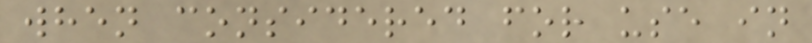when considered for use in
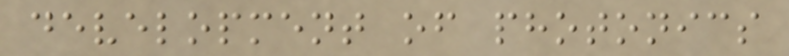development of photonics
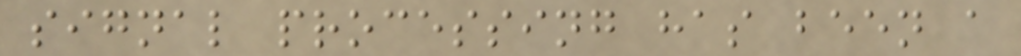signal processing has been a
